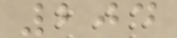204
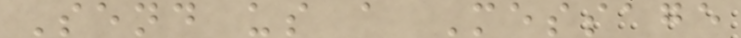Send us a Message
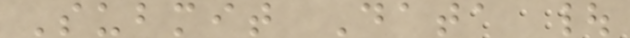Submit Data |
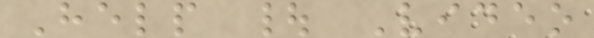Help | Video
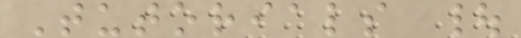Tutorials |
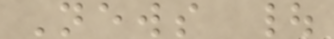News |
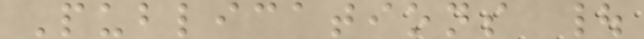Publications |
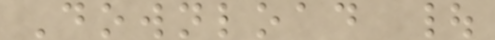Download |
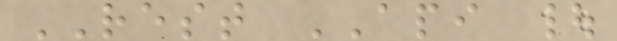REST API |
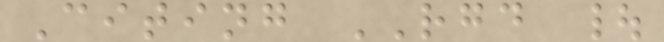Citing RGD |
